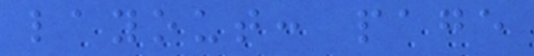layout: page
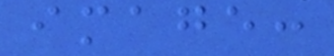image:
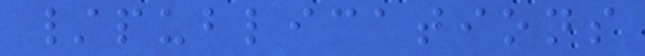/publications
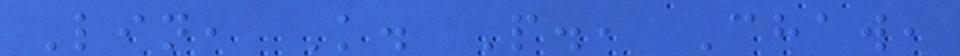Lin, K. P., Chaw,
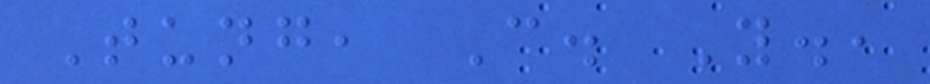Tung, C. Y.,
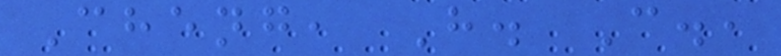Cheng, H. C.,
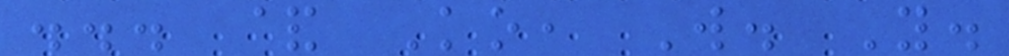... & Ko, W. Y.
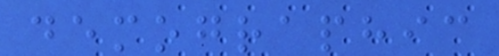demographic
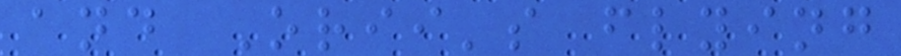and Orii's flying
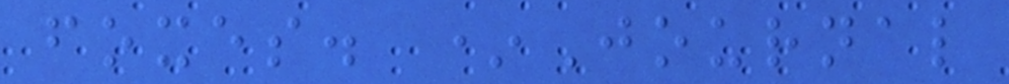foxes. *Journal
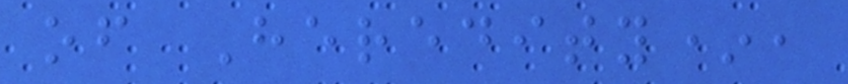of Heredity*,
